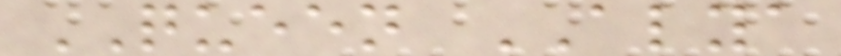QUEEN ALYA
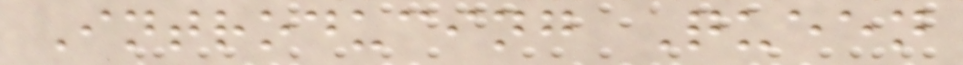Introducing Queen
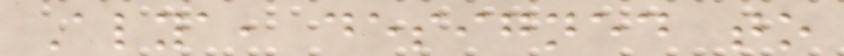Alya, designed to
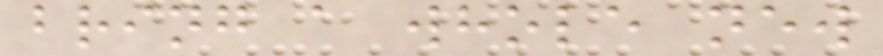bring a whole new
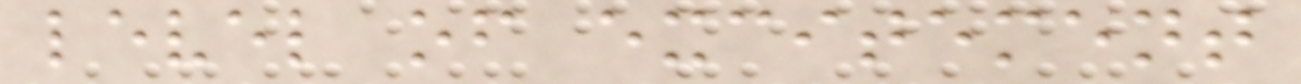level of excitement
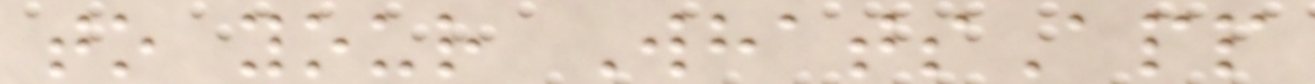to your WhatsApp
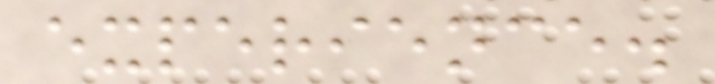experience.
